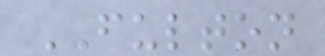FULTON
